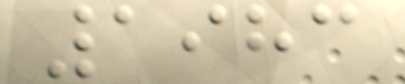1983
